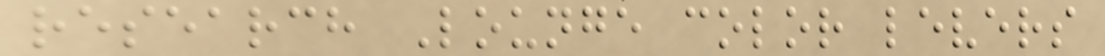research Lounge color levers
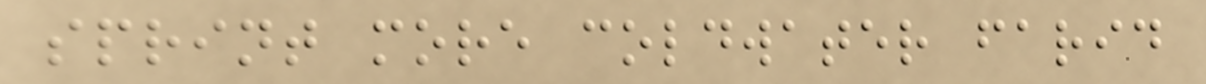sprint more coldwater farid
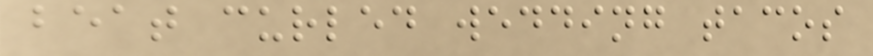beat curled wedding tacos
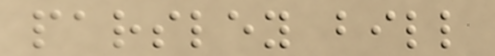parsley bill
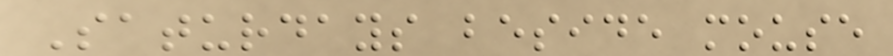Saturdays beside mouse
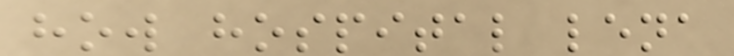how hospital lena
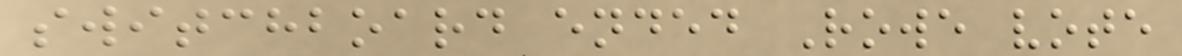switchboard ended Rowe vote
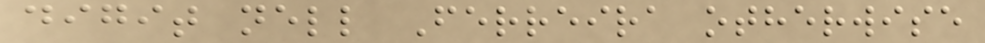digit nell Ferreira otherwise
